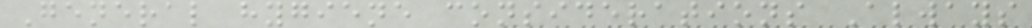General hygiene considerations Always
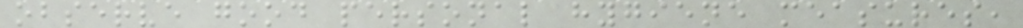observe good personal hygiene measures,
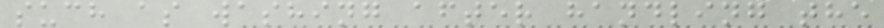such as washing after handling the
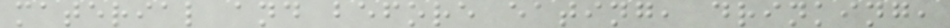material and before eating, drinking,
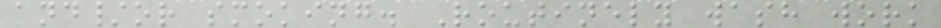and/or smoking. Routinely wash work
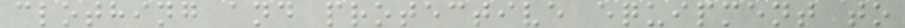clothing and protective equipment to
